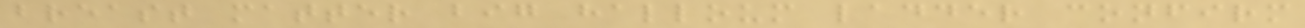breast matter big halloum ladder confirm
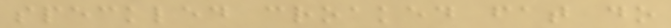speckled croaked fat do
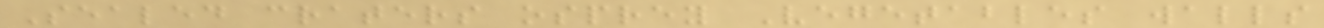Sealed craters osprey Vegetables walls
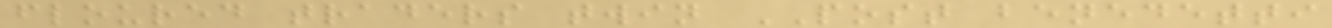floured traders twin POST benedetti
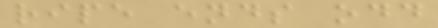ripe ends odd
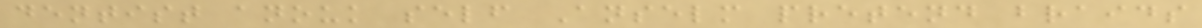dentist anouk self Anselm pretend braids
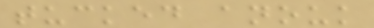tucked anouk
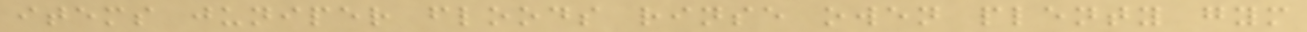items juniper floods rinse owen plenty gym
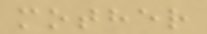mother
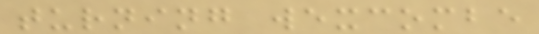turning wexcombe
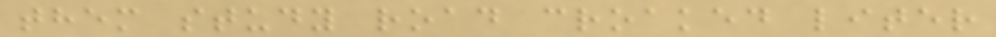them study road croaked liter
